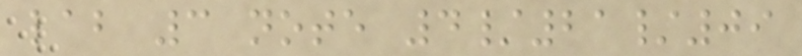lab 3 note 4/21/09
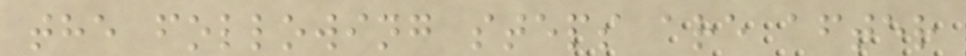the following steps are after
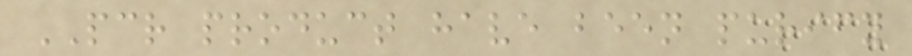PCR product have been purify
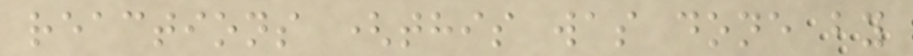reactions (this was done by
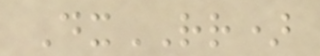DxRR)
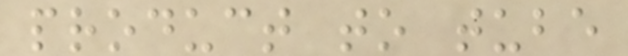product to tube
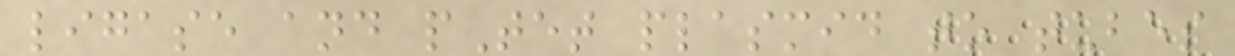ligase and pTet plasmid to tubes
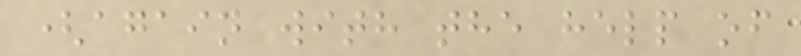(again with the help of
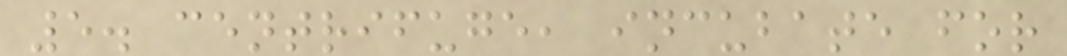5. centrifuge, incubate for
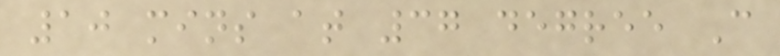10 mins at 37 degree C
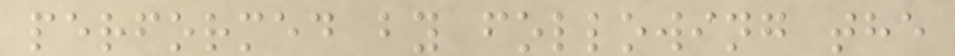performed by following the
